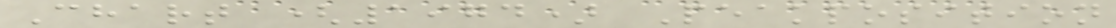Chart (1974) Peakposition
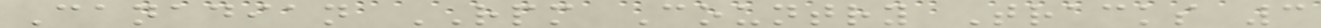Canadian RPM Country Tracks 3
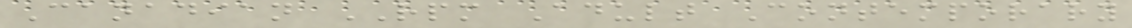Canadian RPM Adult Contemporary
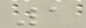1
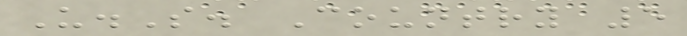U.S. Country 5
